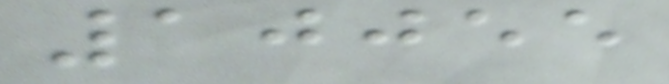10055
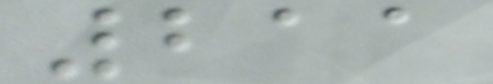211
